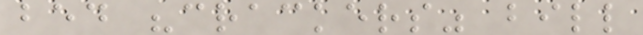bed "crackers" bill
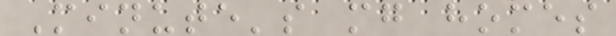Minute's mg homes
